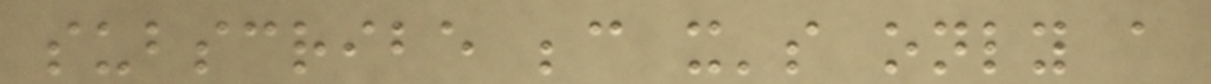subscribe because it's only a
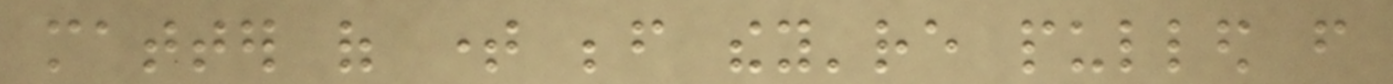matter of time before they're pulled from
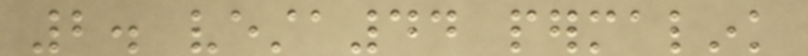2. vesta44 permalink
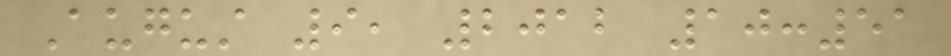August 9, 2012 10:51
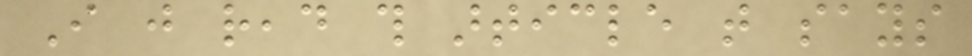I just read this article that says
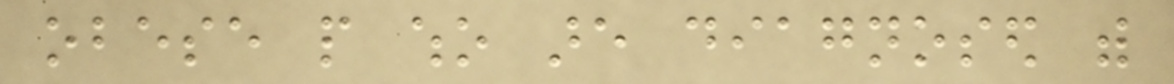obese people who are diagnosed with
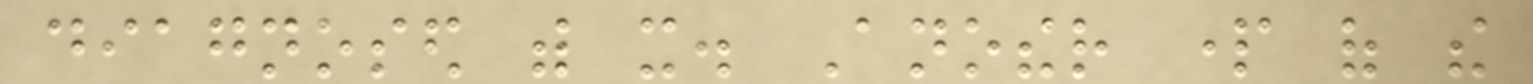diagnosed with it. Another part of the
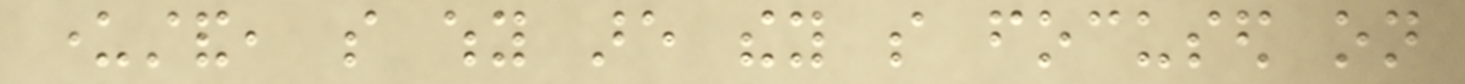understand, so why are they so focused on
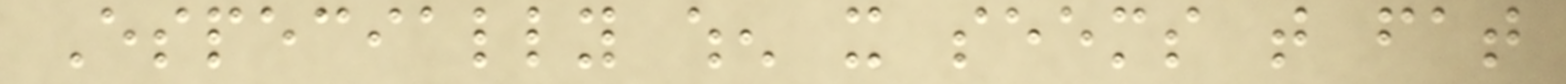Especially when it seems that fat
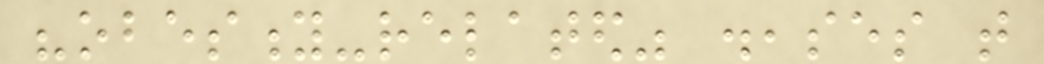"obesity-related" diseases that
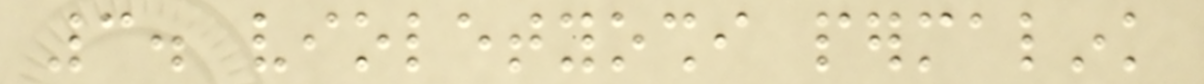3. violetyoshi permalink
